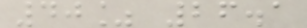40% 26.1
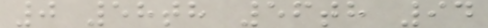0 58th 56th 94
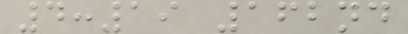4:19 162nd
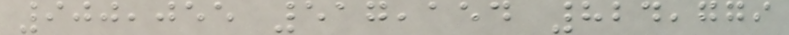900,055 517,154 824,779
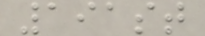191st
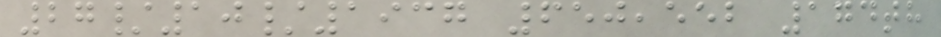27/10/1937 650,552 174th
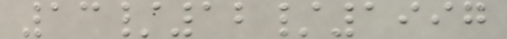13/12/1997
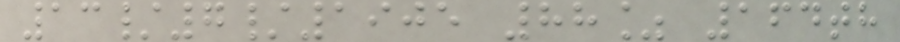13/7/1905 88% 164th
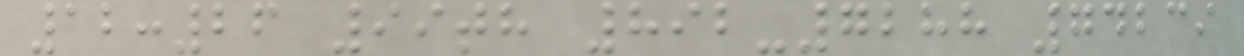12:26 99th 892-7288 74239
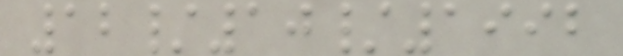12/10/1992
